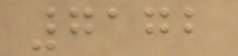7172
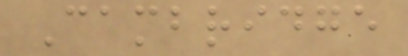Cambridge
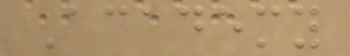Academy
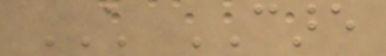CHILD CARE
